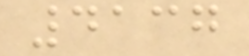4137
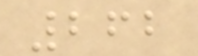262
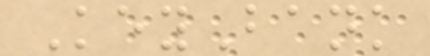KeyBank
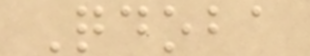Qdoba
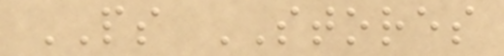PS STORES
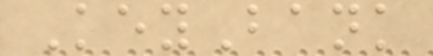KeyBank
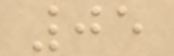05
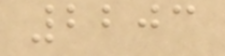2203
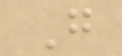G
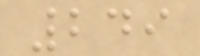249
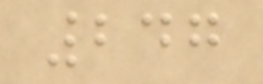247
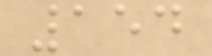154
